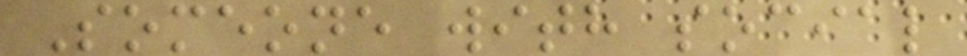Someone with social
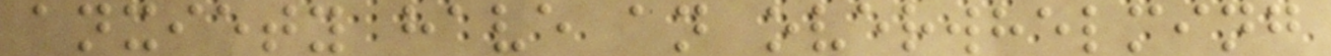anxiety have an overwhelming
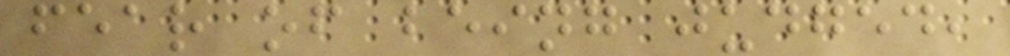fear of being judged,
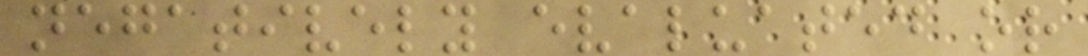negatively evaluated or
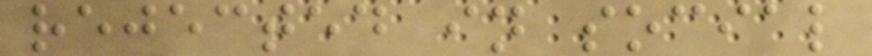rejected in social
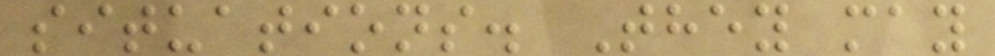situations. They may
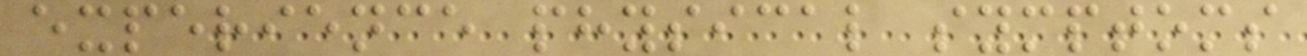experience physical symptoms
